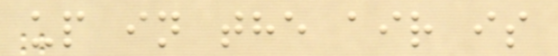up in the air is
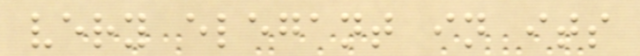very elegant in its
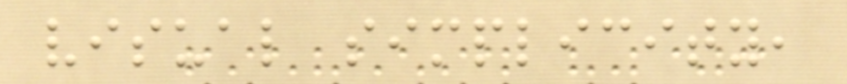visual simplicity,
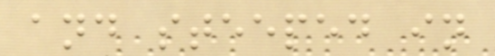and steeped in
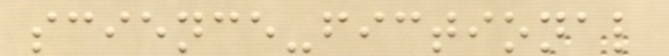science-fictional
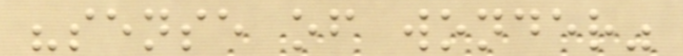"sense of wonder"
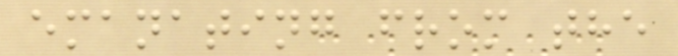emanating from the
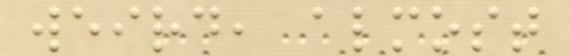weird, almost
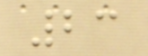23
